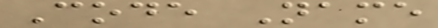Code Name
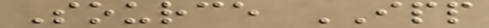Source IPP
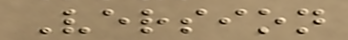Version
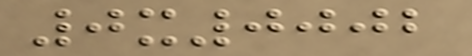0x0002
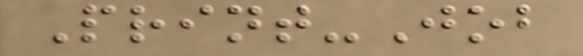Print-Job
